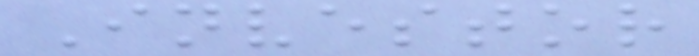Investor
